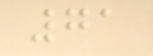71
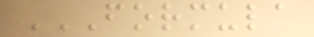FORMULA
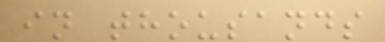in thousands
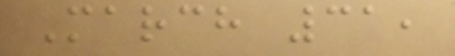March 31,
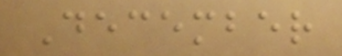December
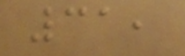31,
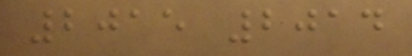2015 2014
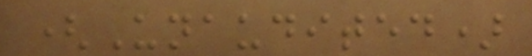(Unaudited)
